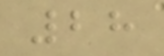28
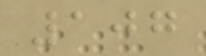107
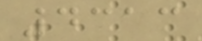4313
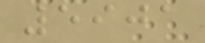5901
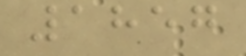1857
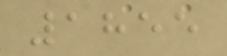1855
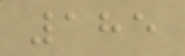185
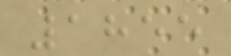1855
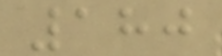180
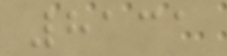8131
